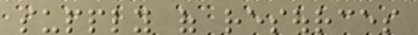supply of resources
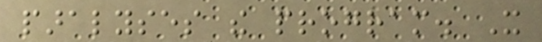paralyses the program. It
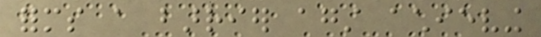forms a barrier against achieving
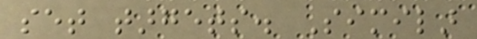set targets. Similar
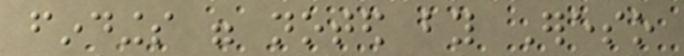findings were noted by Ereso
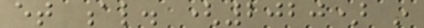et al. (2020) in
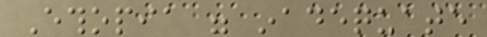Ethopia were inadequate
